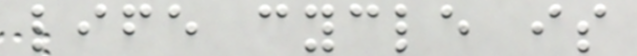life cycle is
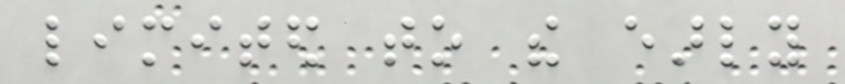limited to the early
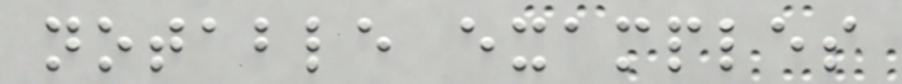notable examples
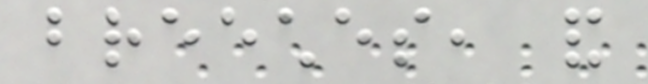breeches, and
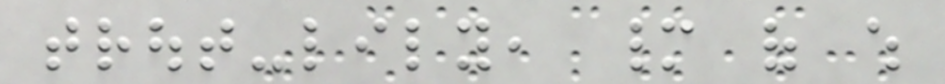trout-lily, many of which
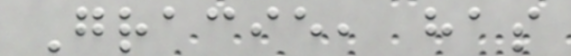Gracie, has
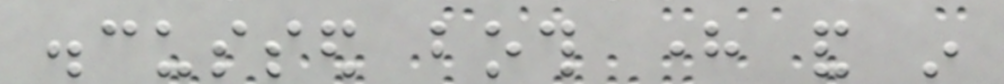discussed both here and in
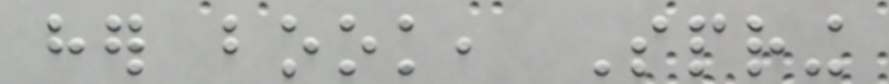her book, Spring
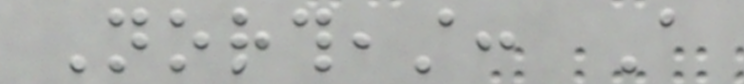Northeast: A
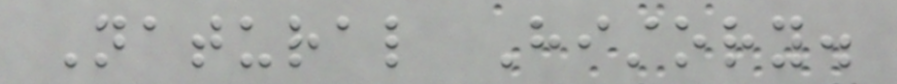Natural History.
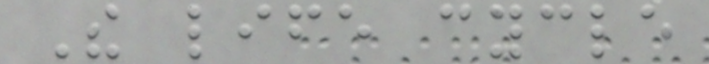The life cycle
